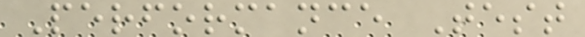Performance Test
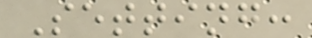Setting:
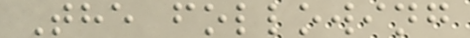The following
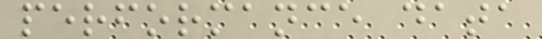performance data
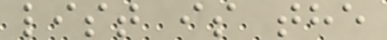list is the
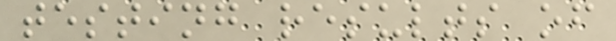testing results of
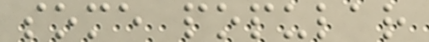some popular
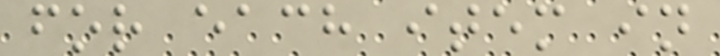for each item in
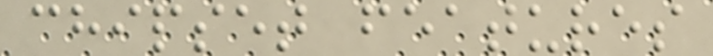chipset features
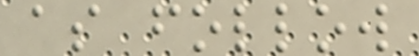as follow
